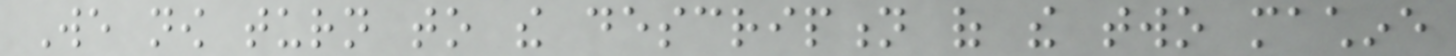We now turn to the description of the two machine
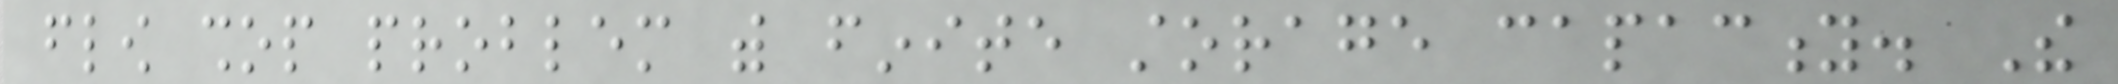flow shop problem with finite storage capacity. The
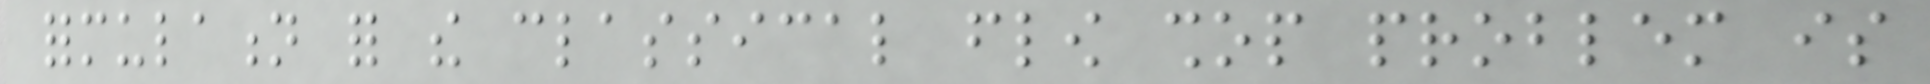formulation for the classical flow shop problem is
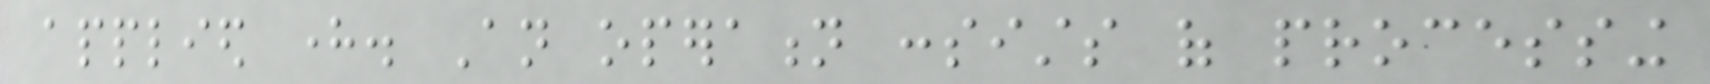applied here. An operation consists of processing
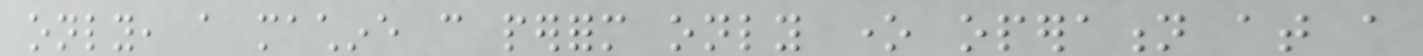only, a machine can perform only one operation at a
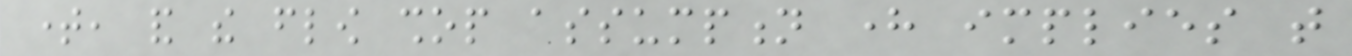time, and the flow shop assumption here implies that
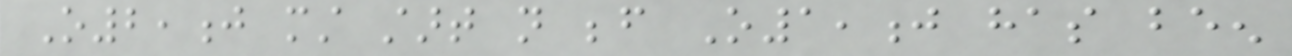O2,j must start not before O1,j has been
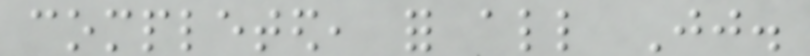completed, for all Jj.
